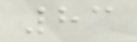83
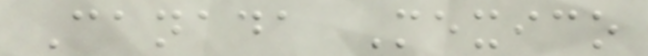Canada Mexico
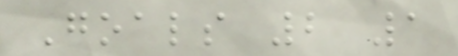Goals 2 1
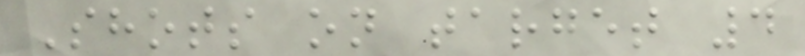Shots on target 4
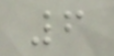6
